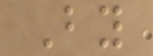By
